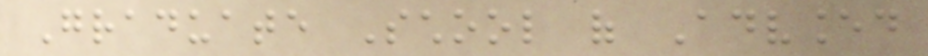Graduate School of Advanced
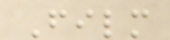Film
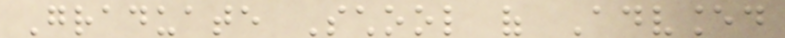Graduate School of Advanced
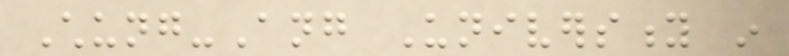Chung-Ang University in
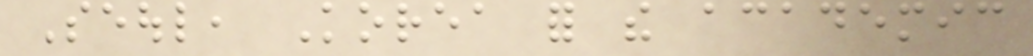Seoul, Korea for the academic
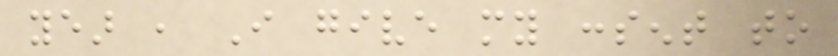year , I give my consent to
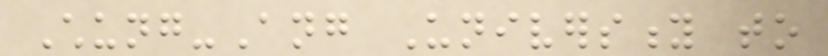Chung-Ang University to
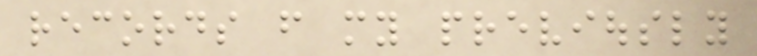records from my previously
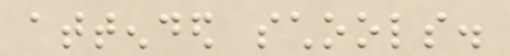attended schools.
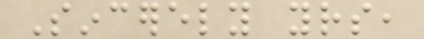Sincerely yours,
